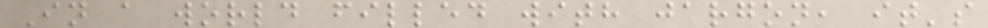In a world filled with jargon, it's
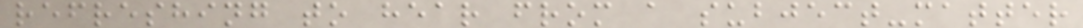refreshing to hear from a subject-matter
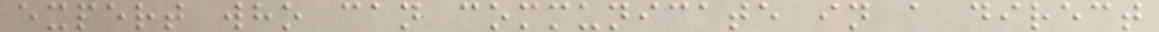expert who can communicate in a direct
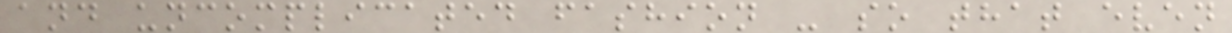and uncomplicated fashion - so that even
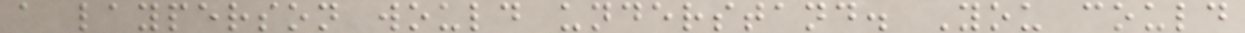a layperson would understand. You could
